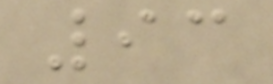93
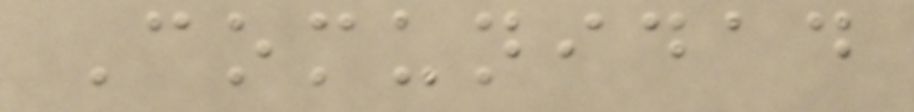Comunidad
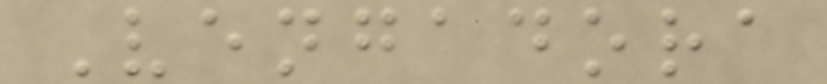Vengadora
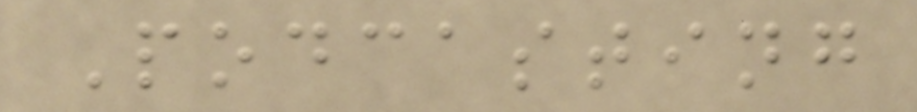Podcasting
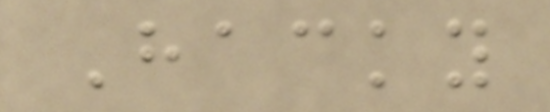Hacky
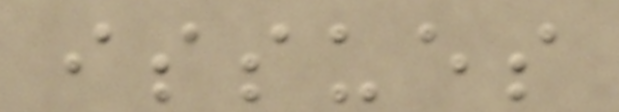issues
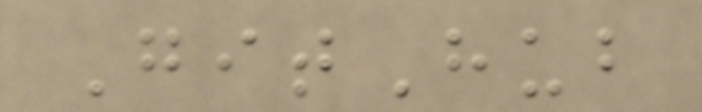GitHub
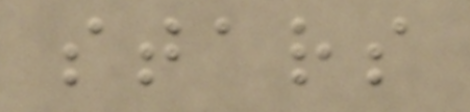stars
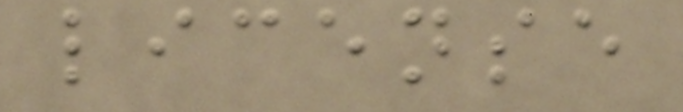license
